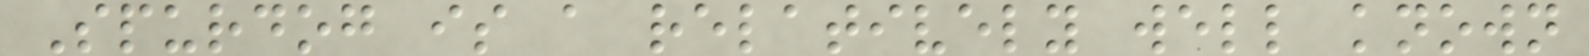Spurdog is a relatively well known
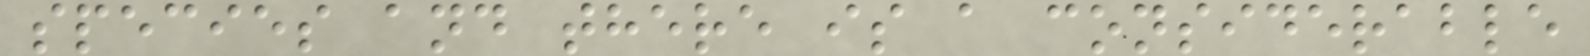species and there is a considerable
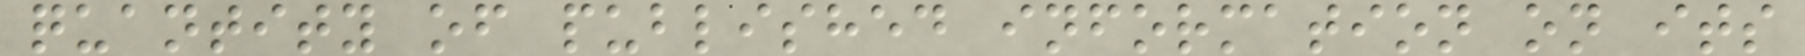quantity of published information on its
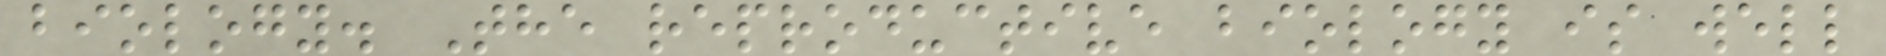biology. The reproductive biology is well
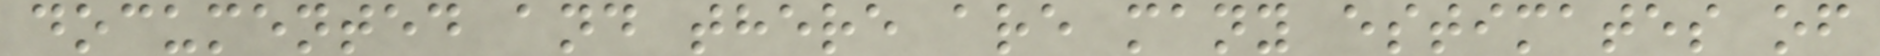documented and there are many estimates of
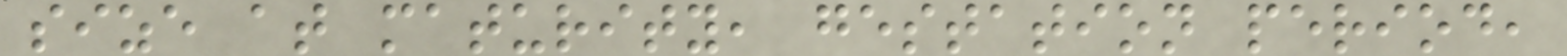size at maturity, gestation period,
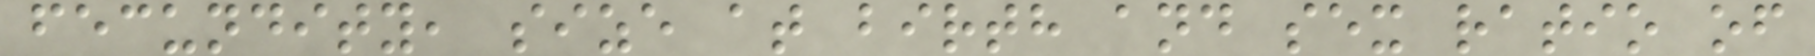fecundity, size at birth and sex ratio of
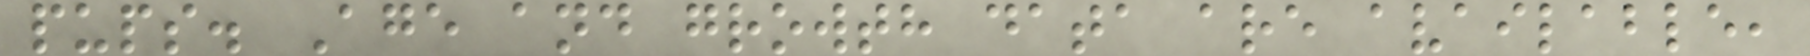pups. Age and growth data are available,
